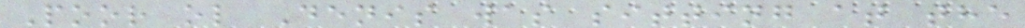Poor ol Denis was sitting at the
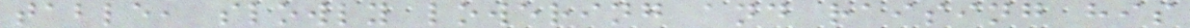table, slowly lowering and raising his
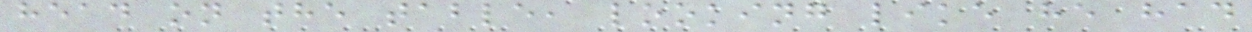head on the table, looking like he had
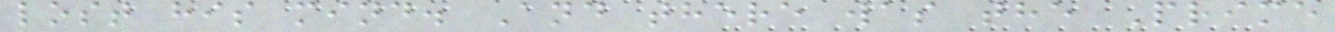lost his mind. And there was the Prime
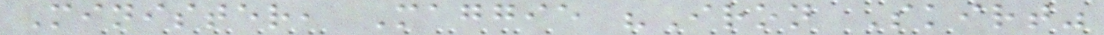Minister, Maggie "Iron Skirt"
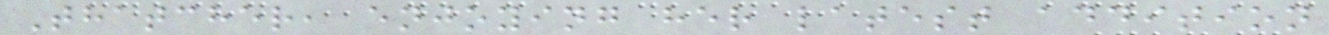Thatcher, enjoying her latest addition
